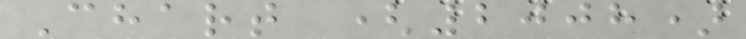Chart (2008)
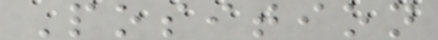Position
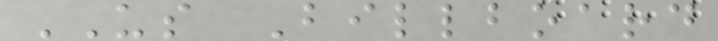US Billboard
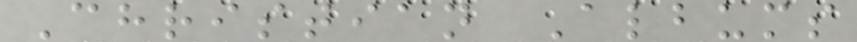Christian Albums
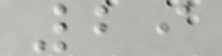29
